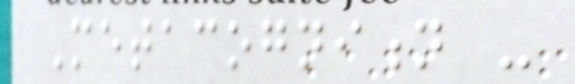Metacognition -
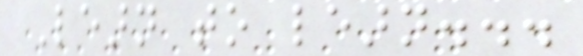Learn to learn...
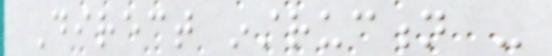Direct instruction -
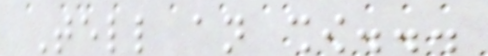Tell an show...
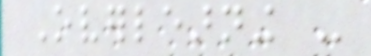Overlearning -
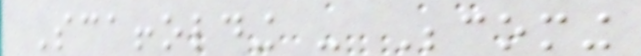Scaffolding - Becoming
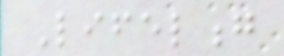Lifelong
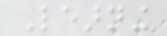Learning
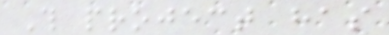This project has
